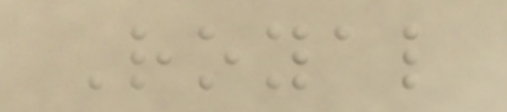Royal
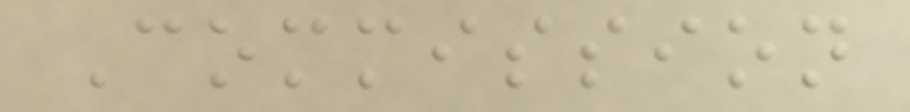Commission
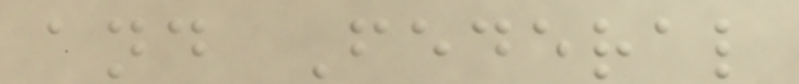and Federal
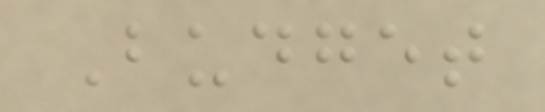Budget
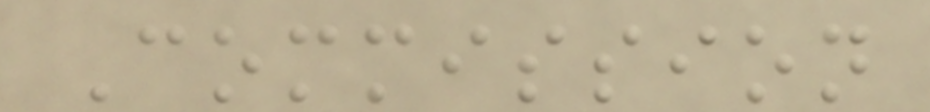Commission
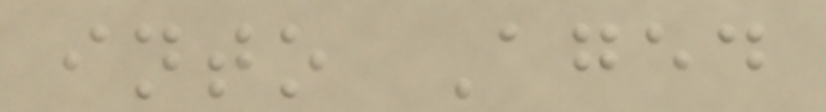into Aged
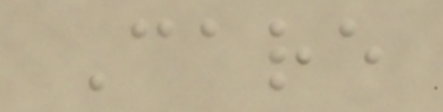Care
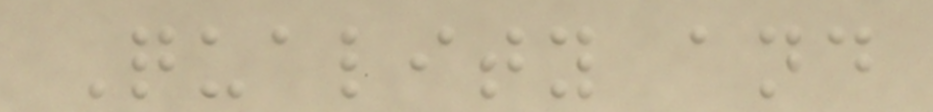Quality and
